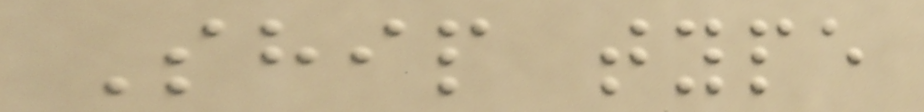Ship type
